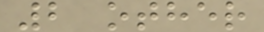2 other
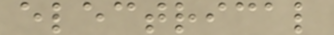electrical
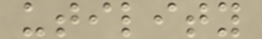utility
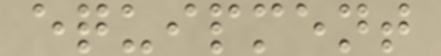equipment
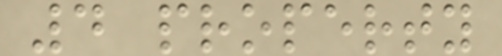4 property
